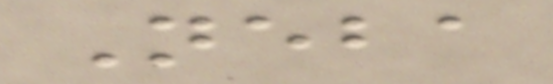Neba
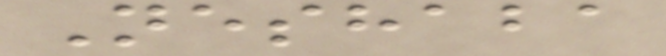Neshaba
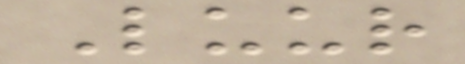Luur
